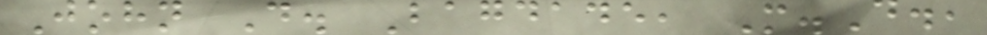John D. Bagdade, M.D.,
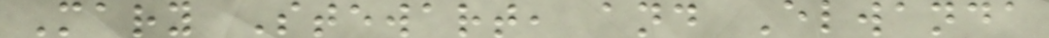Mary Stewart, and Elwanda
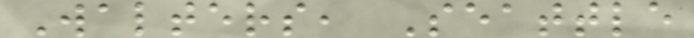Walters, Seattle
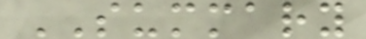SUMMARY
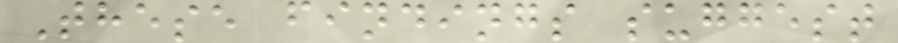These findings suggest
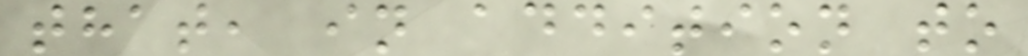that, in addition to
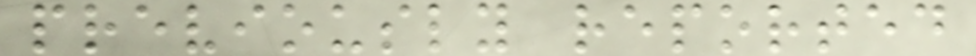previously reported
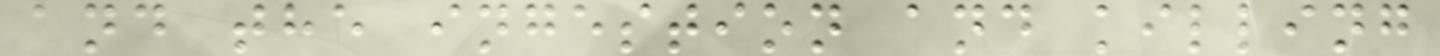and the ingestion and killing
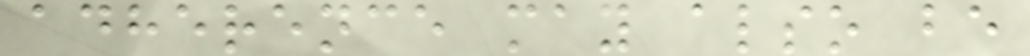adherence may also be
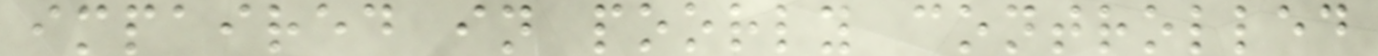impaired in poorly controlled
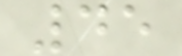45
